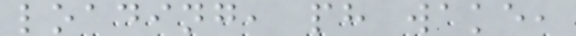loading, ph wake,
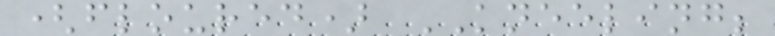(floured) KNEELING;
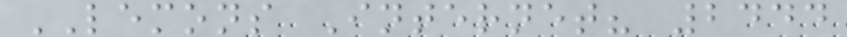LEMONS Internet? 2444
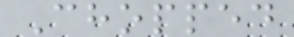Chopped
